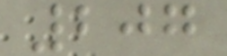207
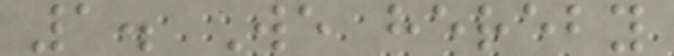1. We hereby
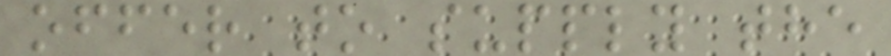offer to supply the
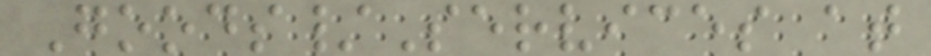Goods/Services at
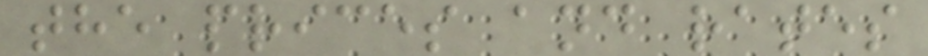the prices and rates
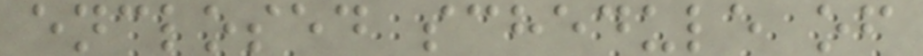enclosed schedule of
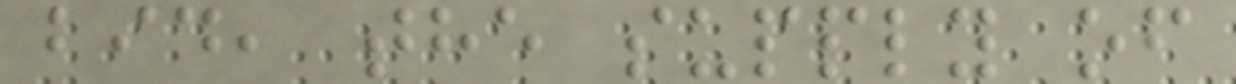bid, the supply of
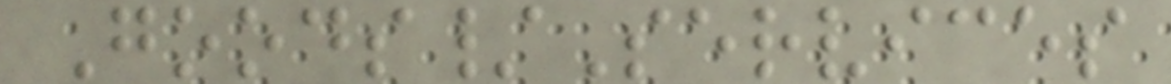Goods/Services
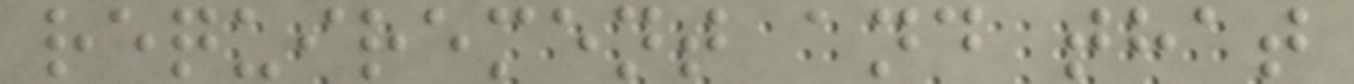requirement and that
